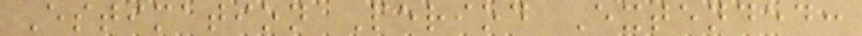Estimation Period Extended:
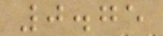0.75
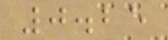0.25
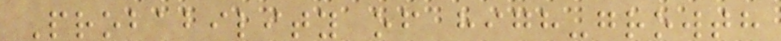Probability of high-growth
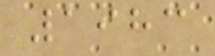1983
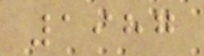1987
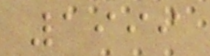1999
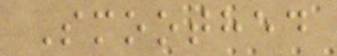Smoothed
